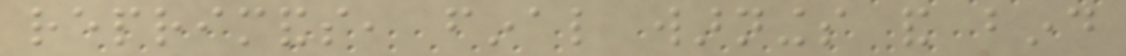reprimands, final warnings and bind
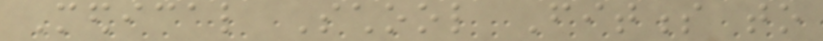Medical School Fitness to
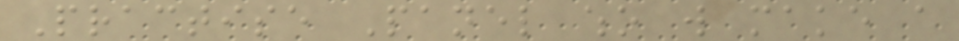Practise Panel who will make a
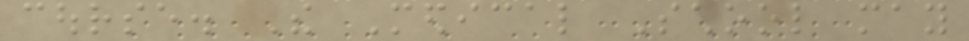course. The Medical School may
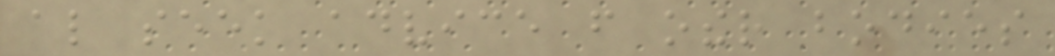also seek advice from other bodies
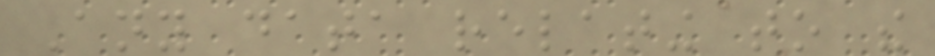Any data relating to the
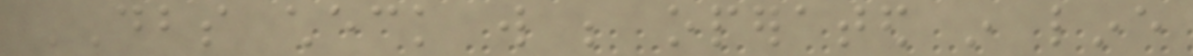DBS check will be operated in line
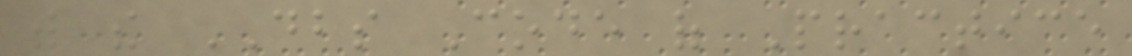with the DBS Code of Practice
